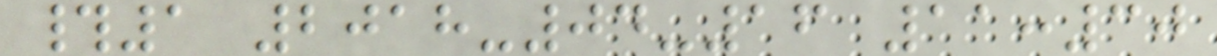#1 2018-04-16 11:30
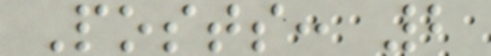Posts: 2
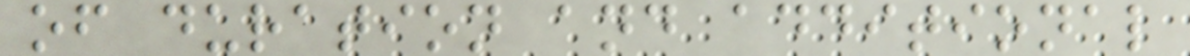of duration and additional
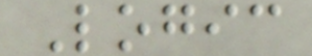Logic
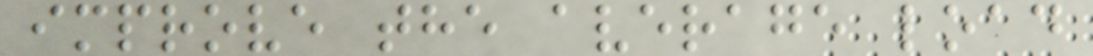improve the average load
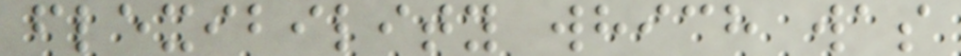flexibility which was
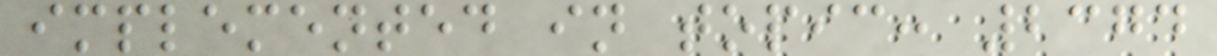implemented in topic: 2374
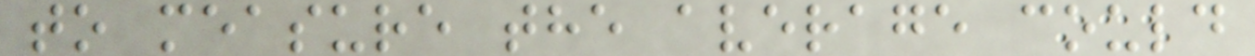to measure the average could
